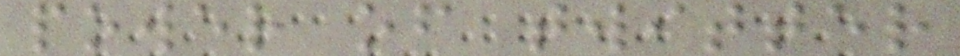power of twitter
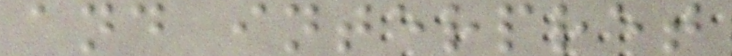and interpret
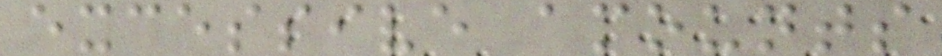excessive amounts
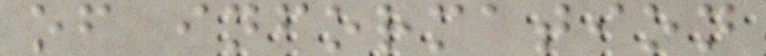of information
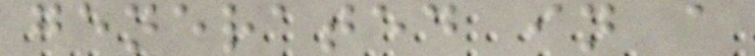generated in a
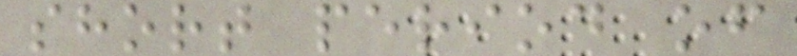short period of
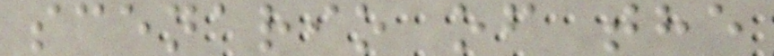scenario of the
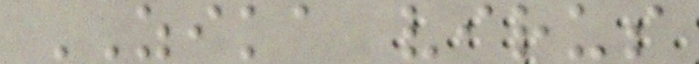ZIKA virus
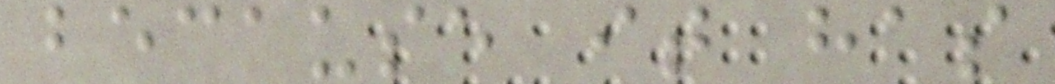because it has
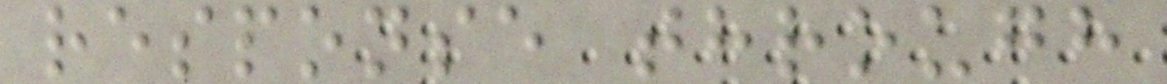response through
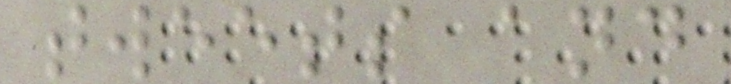tweets and
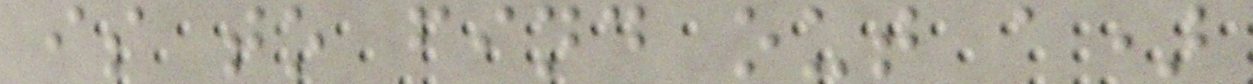is to find out a)
